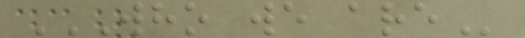WHO WE ARE
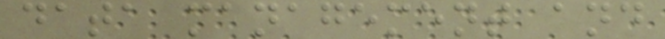data management and
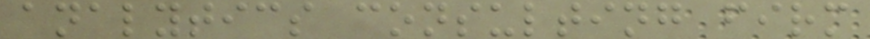analytics consulting firm
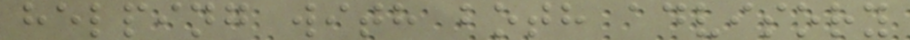helping with both advisory
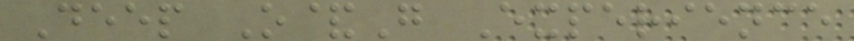Deep O&G Experience
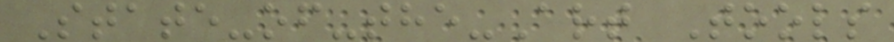State-of-the-Art Tools
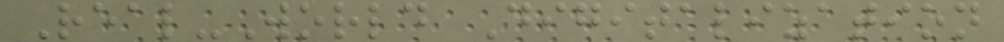Real-World Digitalization
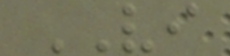VI
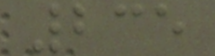235
